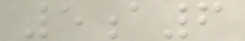5a6
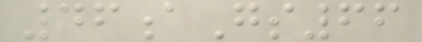46aGs66
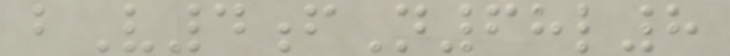bV4fN68l8
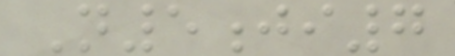N5ji7
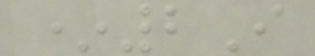*2I
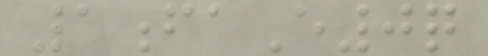1faE0q
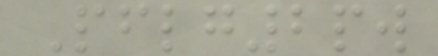Pflg2pw
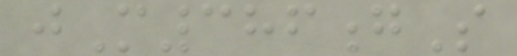jM386gS
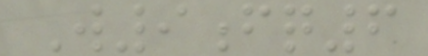W9fq6
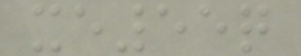xe55q
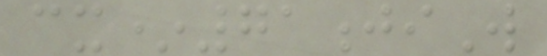cx*71jiW
